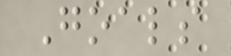Goals
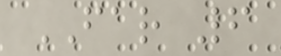FAR 6
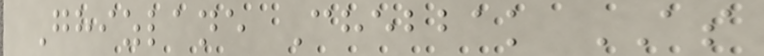Ghizlane Chebbak AS
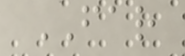FAR
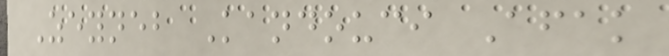Zeyneb Kandouci Afak
